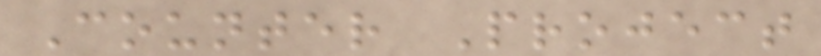Counter Project
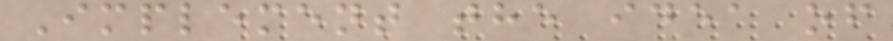Implement the idea of
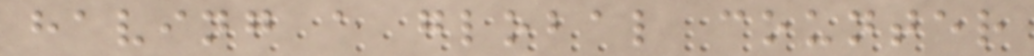having a global counter
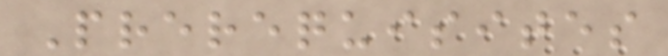Prerequisites
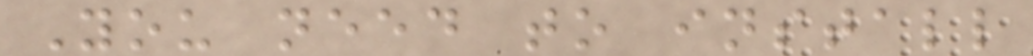You need to install
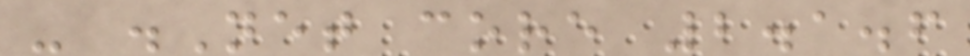- .Net core 2.1.6
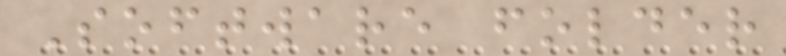Software folder
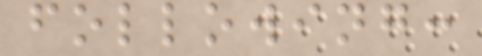following:
